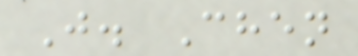J. Chen
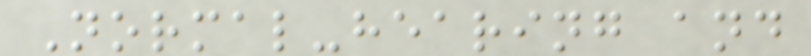Normal-hearing and
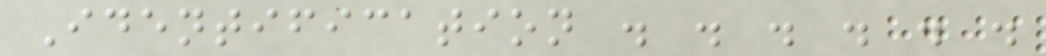Identification . . . . . .
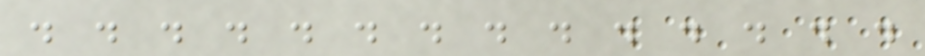. . . . . . . . . . . . . .
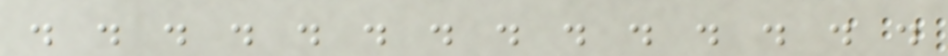. . . . . . . . . . . . . .
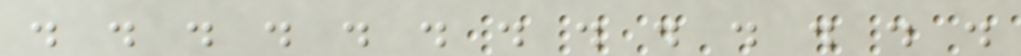. . . . . . . . . . . . .
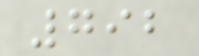792
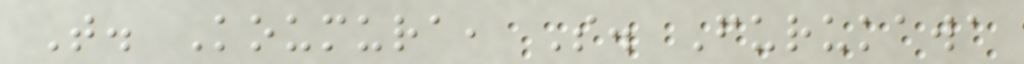T. Koumura, S. Furukawa
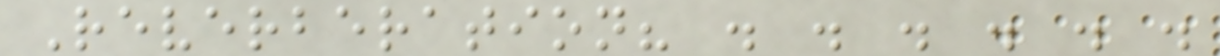Reverberation? . . . . . .
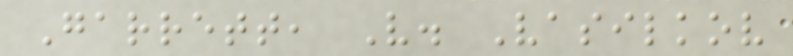Garrett, V. Vasilkov
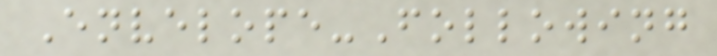Envelope-Following
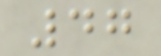47
